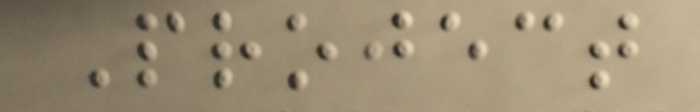Project
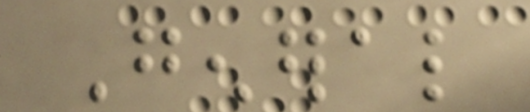General
